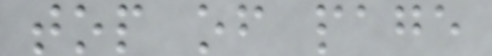top of page
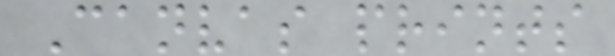Canvas prints
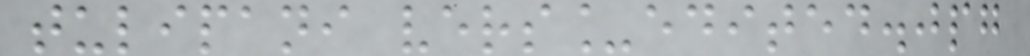tulipani vers_edited.jpg
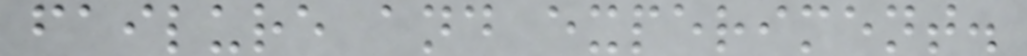failure and experiment.
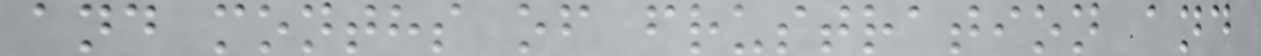and months of frustration and
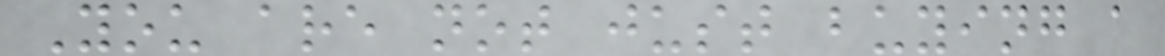You are not just buying a
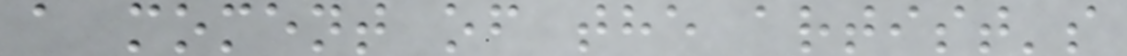a moment of the artist's
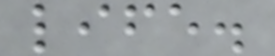life.
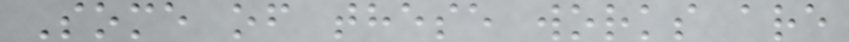Some of these works are
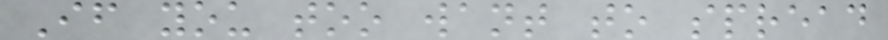If you too want to spread
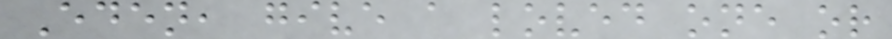Eden, give a loved one or
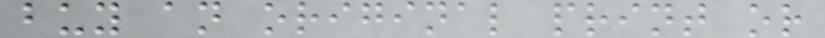buy an original print or
